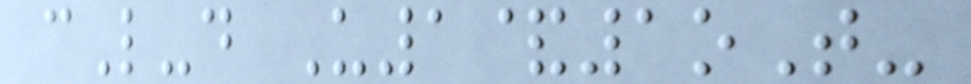cL-d U1&1oT-
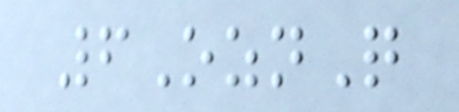6OznQ
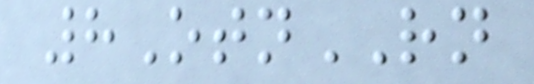8OtnRN
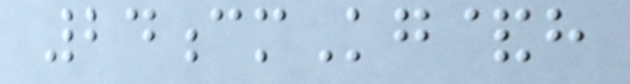24cmKg&h
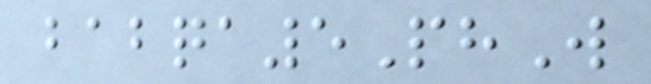babqa5PhW
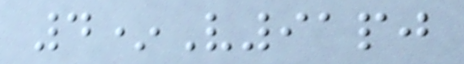4*V91pj
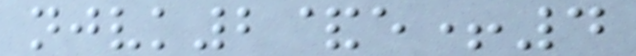njvk2&e+4
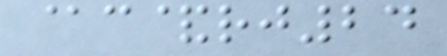@c&rj24
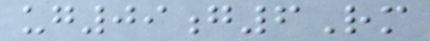ug09g6Rm
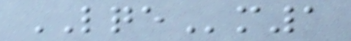LQEm1
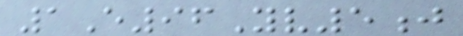1E96Yv5j
